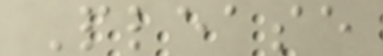Please
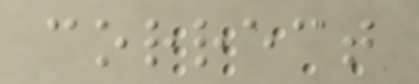correct
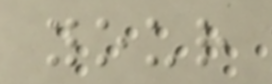your
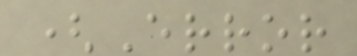(Error
